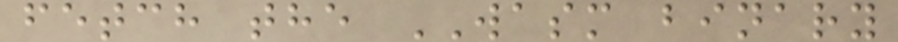fetch the WASM binary
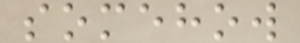somehow
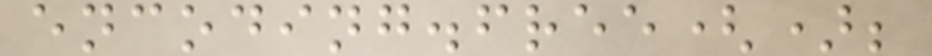encoding.free();
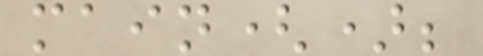main();
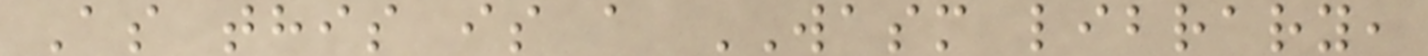As this is a WASM library,
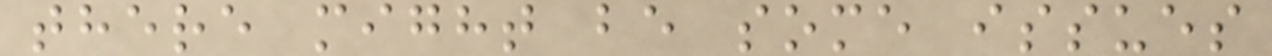there might be some issues
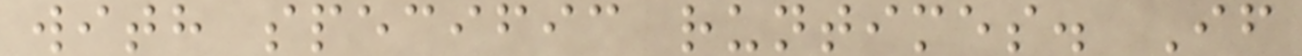with specific runtimes. If
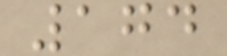174
